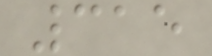315
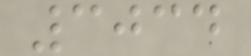3034
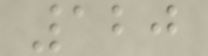120
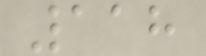118
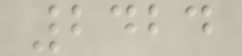2424
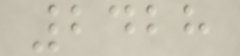2428
